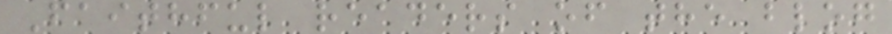Faithful readers of the blog
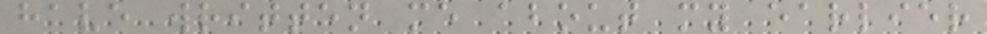have written me about my earlier
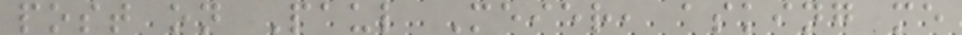post on Paul Meier, asking me
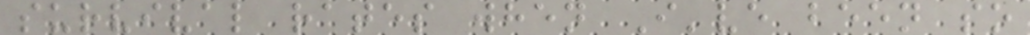survival rates when I've been so
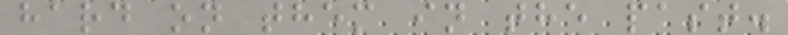hard on them in the past.
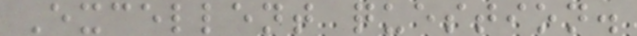Excellent question.
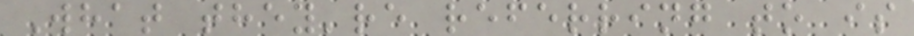What they're referring to is
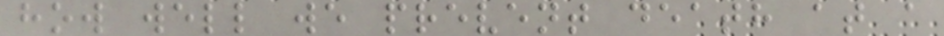how well we prevent death at a
